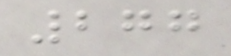277
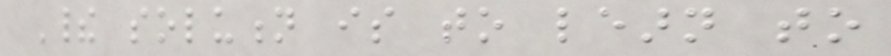Their solution is to learn to
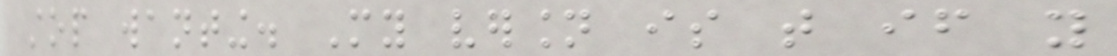stop wanting. My version is that if you
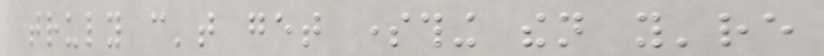truly can't get something then you're
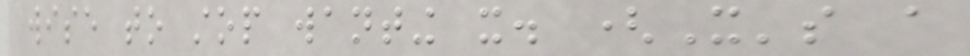wise to stop wanting it. (It's a
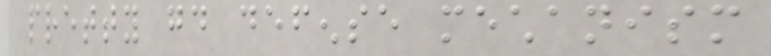pretty good defense mechanism
